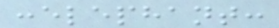:elephant:
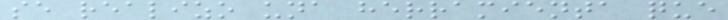se realizo una herramienta que
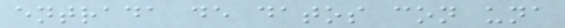entrada de datos con una
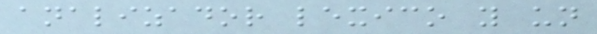analizador lexico y un
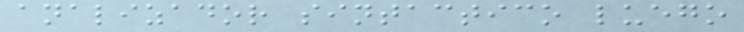analizador sintactico luego
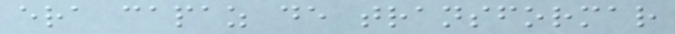era capaz de transformar
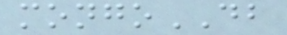mongoDB
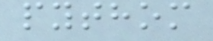pythom
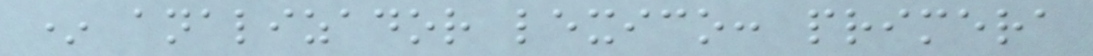* analizador lexico: primera
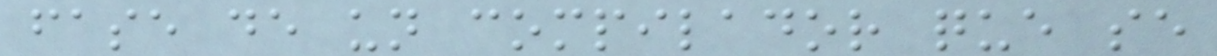fase de un compilador que se
